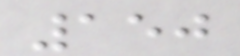150
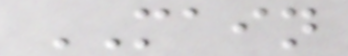MAIN
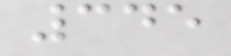345
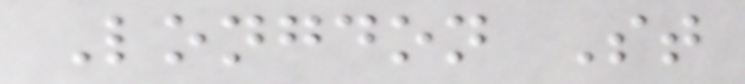Longdon St
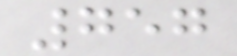757
